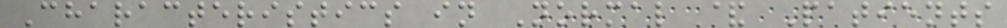Characteristics in Normal & Patients
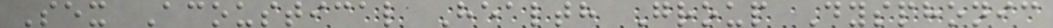Sex Acoustical Health Group Dysphonic
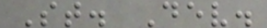St. Dev.
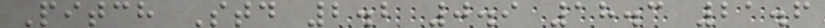Pitch Std 2.2 0.9 18.3 21.6
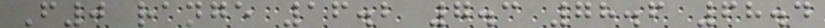F0 range 16.2 7.3 78.6 68.4
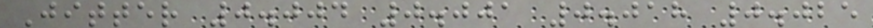Jitter 0.004 0.001 0.018 0.025
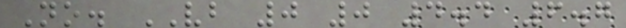No. VB 0 0 4.4 6.7
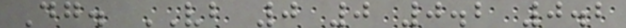Dg. VB 0 0 0.2 0.2
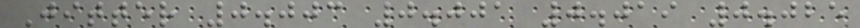Jitter 0.003 0.001 0.019 0.025
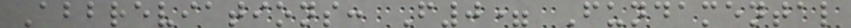Abbreviations: F0= Fundamental
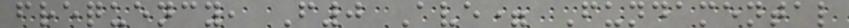frequency, F0 Ave= Fundamental
